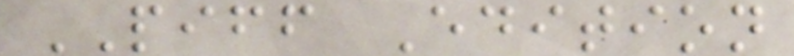PIFF Edition
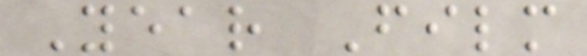Year Film
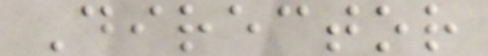Director
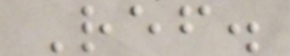Ref.
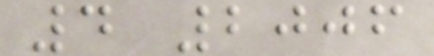4 2006
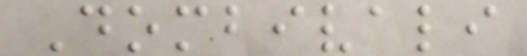Dombivali
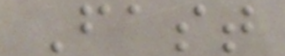Fast
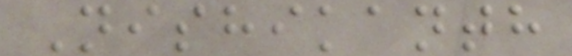Nishikanth
